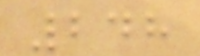248
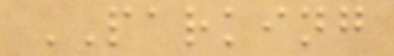PARKING
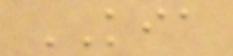KIA
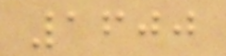1600
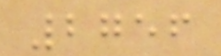2756
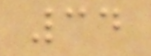34
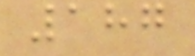187
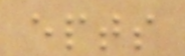epts
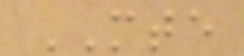MTE
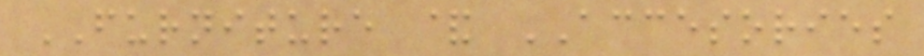FURNITURE & ACCESORIES
